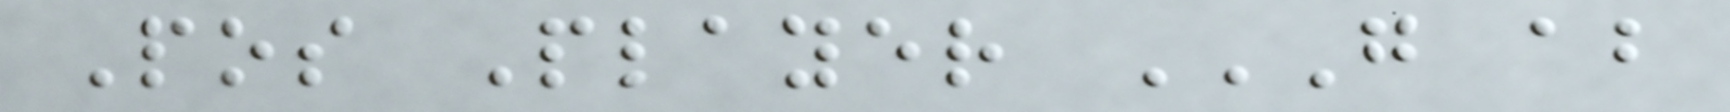Pos Player G AB
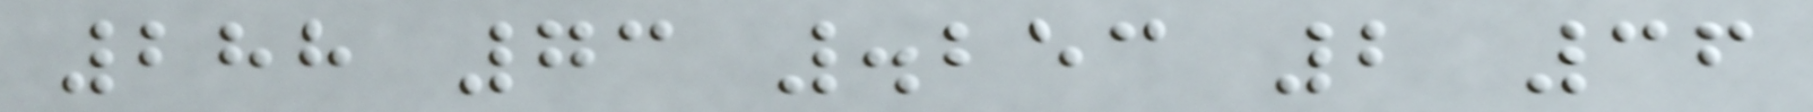288 73 .253 2 36
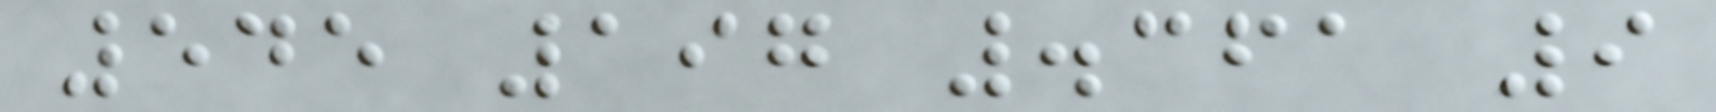545 197 .361 9
